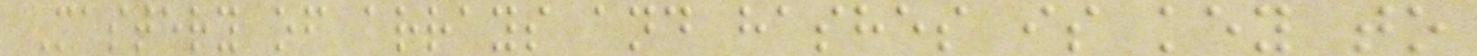Mastery of arrays and hashes is key to
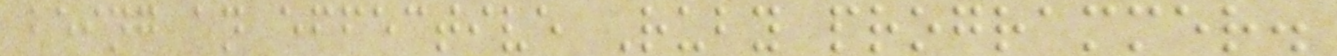being an effective Ruby programmer.
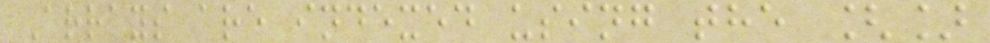Arrays are indexed using the []
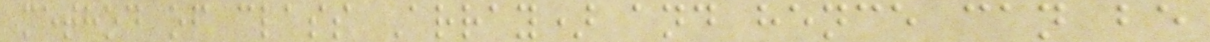method of class Array) and hence can be
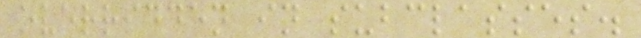overridden in subclasses.
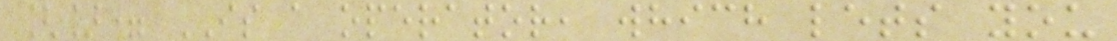[]= IS a operator, which lets you
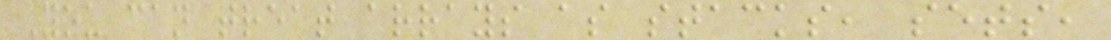You can treat arrays as stacks, sets,
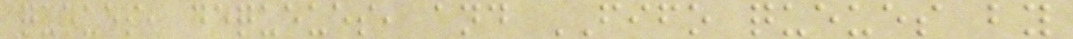queues, dequeues, and FIFO queues by
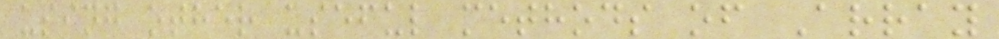using other useful methods of Array
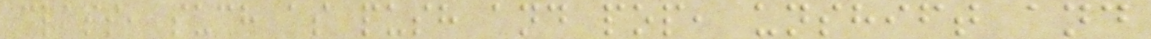class, such as push and pop, unshift and
